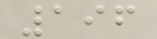196
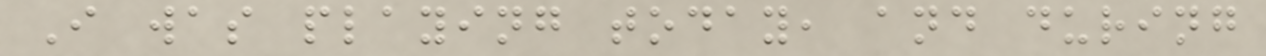I was playing today, and during
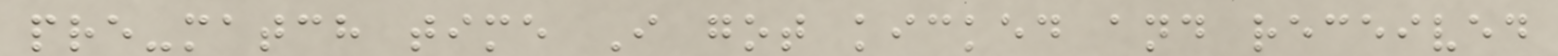pre-match time I got kicked and received
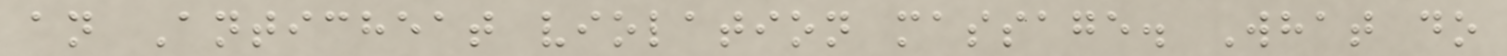an Anticheat violation massage. What do
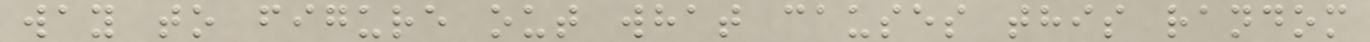way to figure out what causes this random
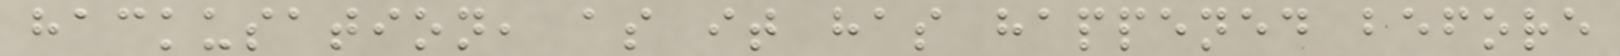hackusation, as it has happened before
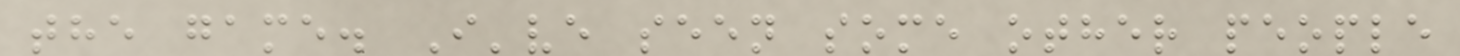the game. I've seen some other people
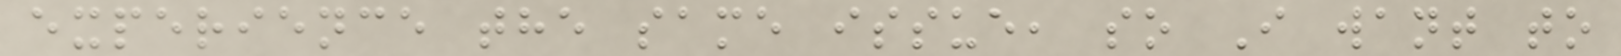experience the same issue, so I want to
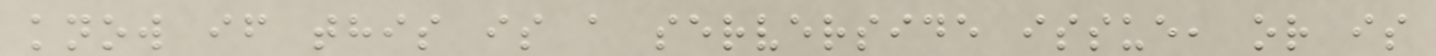know if this is a serverside issue, or is
